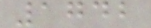1742
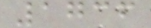1736
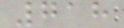718
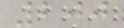200
